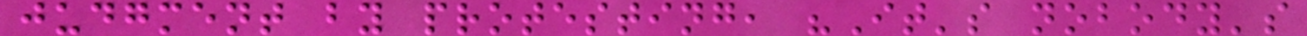judgment by protesting, "It's nobody's
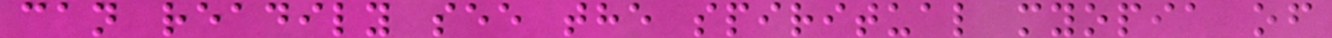can readily see the spiritual myopia of
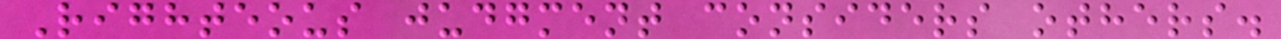Righteous judgment considers others.
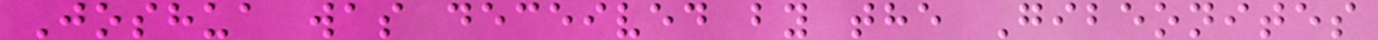Joshua was deceived by the Gibeonites
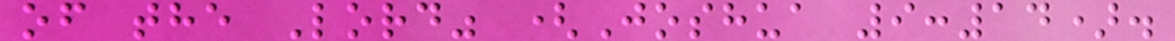of the Lord" (Joshua 9:14).
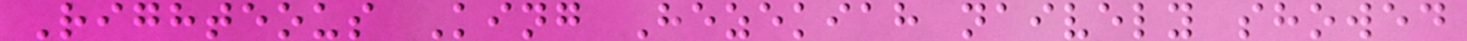Righteous King Hezekiah naively showed
